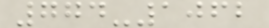774-1062
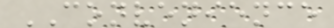CONVENIENCE
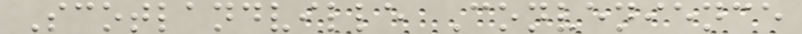Scotlandville Convenience
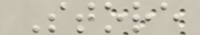Store
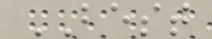BEST
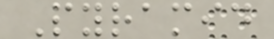Pyramid
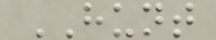HUNT
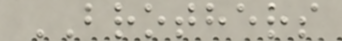BROTHERS
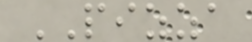PIZZA
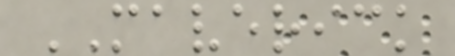MAVERICK
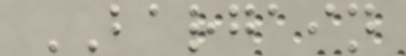BARGAIN
